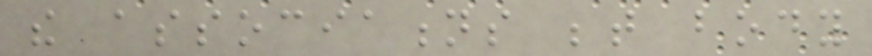the associations between body
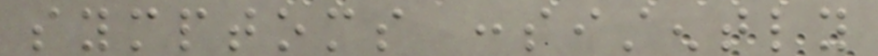symptoms consistently
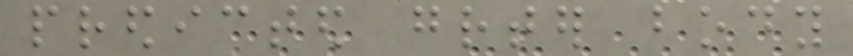predicted greater body
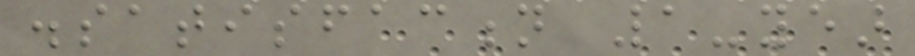dissatisfaction 1-year
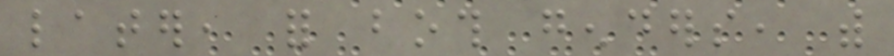later, for both genders, with
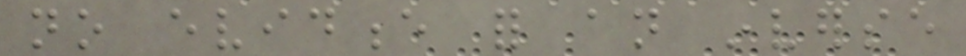no evidence for an inverse
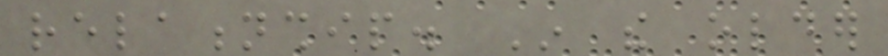relationship. In the older
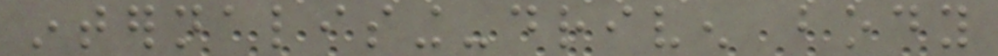internalising-driven body
